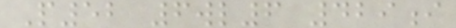P52 6wl6 429i
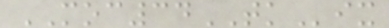MOC34TKix
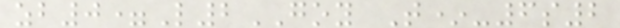zb0=L2GOY T*-6s2
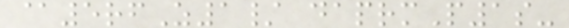@5rfZ1/ daprmP1s-
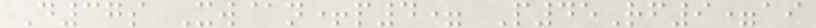D37s Xw@n+p4= P45Rf9=ai
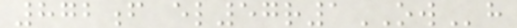872f el57r1OWh
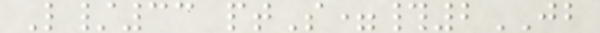L/33 ptS=#2JB
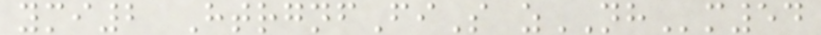ymi2 HtrgnfFiS zNHm54
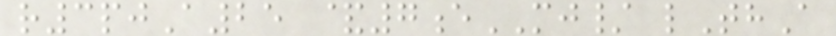r3pjA25 &7eMJ/ lThA
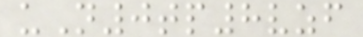uN0tp8vzf
